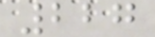227
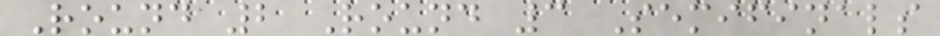Round 2 Round 3 Semifinals
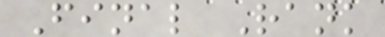Final Rank
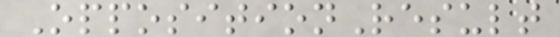OppositionResult
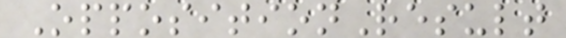OppositionResult
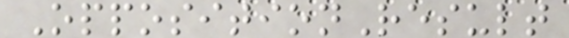OppositionResult
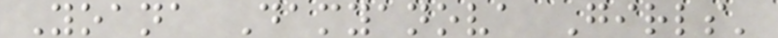Yoana Damyanova Girls'
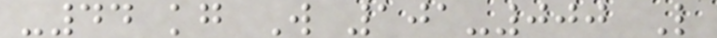-44 kg W 101-000 L
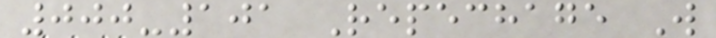000-101 Repechage W
